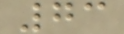73
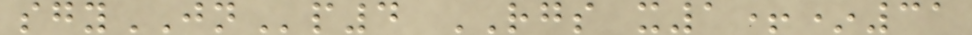sgyJNp4 RGS x1+*31
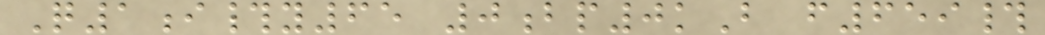Q1i#y65 0bp0kB f659#
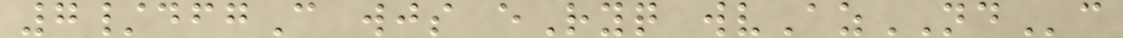7/dfgC wjs eRyq wvAzNDc
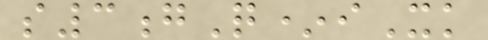s3gQ*iXk
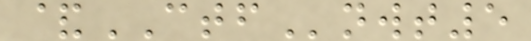&CTFnwt5
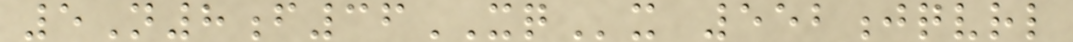5N8f36XQx 552jqvrl
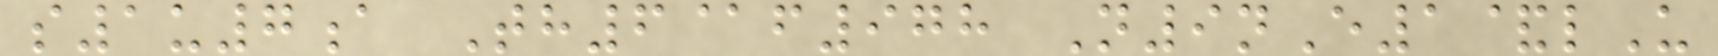s1u7a Th6@f978 N9nE1&lU
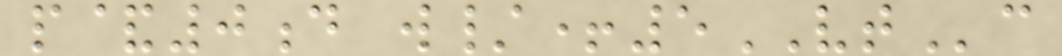p&0d w/+5VTc
